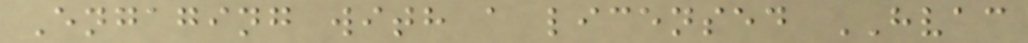Engaging with a licensed HVAC
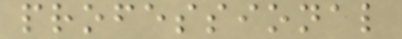professional
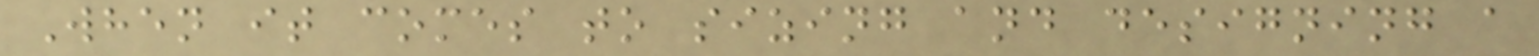When it comes to sizing and designing a
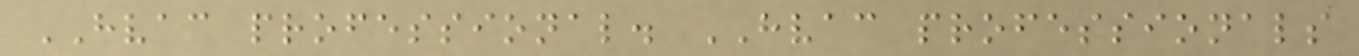HVAC professional. HVAC professionals
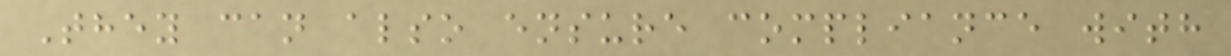They can also ensure compliance with
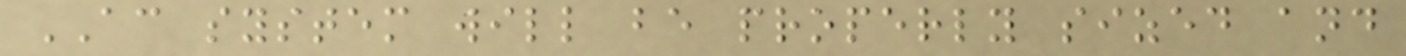AC system will be properly sized and
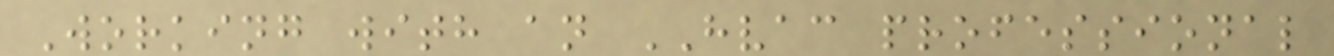Working with an HVAC professional
